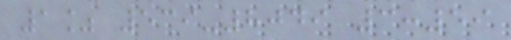1% 539-8049 3:59
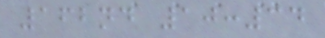162nd 10:34
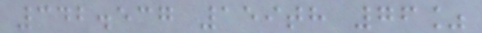342.537 159th 76%
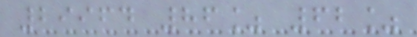29964 86% 62%
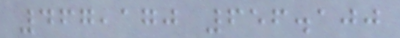467,170 656.100
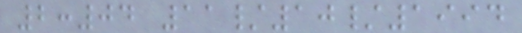2:04 11/10/1994
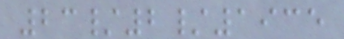23/2/1935
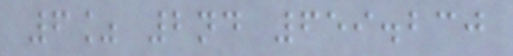6% 2nd 659.230
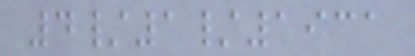4/1/1931
